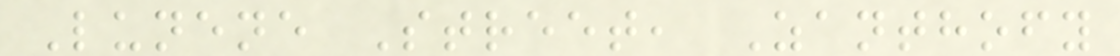Lunene Street, Zanthofy
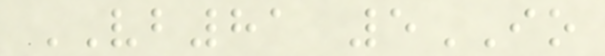VB81 5IO
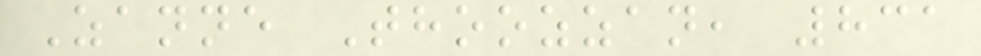Zanne Thoozzan, 831
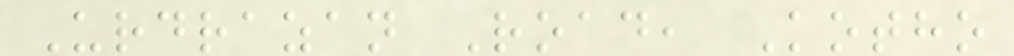Urdrazan Road, Kotho
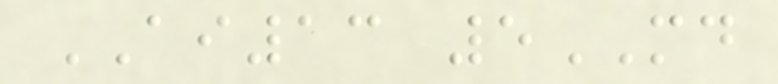AI13 5MD
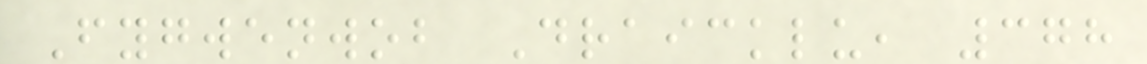Fygwenwob Draicklu, 378
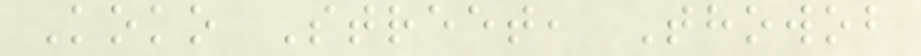Koko Street, Thowob
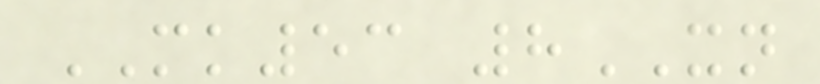MK53 8XN
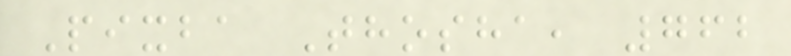Pixba Thosha, 762
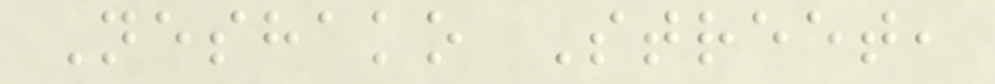Neshako Street,
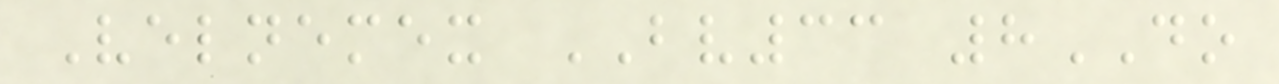Velnemex BV33 8DO
